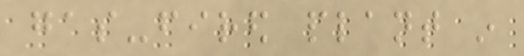gas-fired plant in
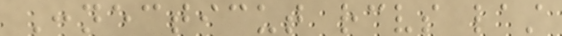Connecticut receives last
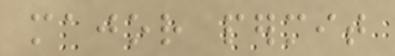major permit
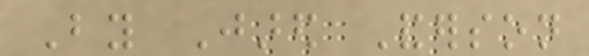By Jared Anderson
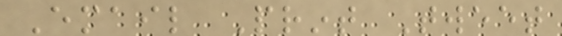Email Print Tweet
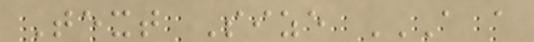Text Size A A
